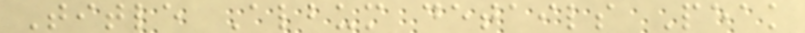Title Album details Peak
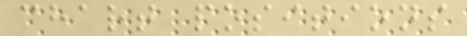chart positions
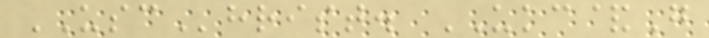USChrist. UKC&G
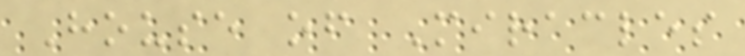House of Miracles
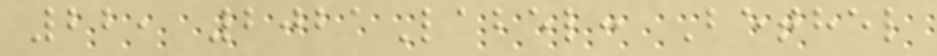22, 2021Label: Bethel
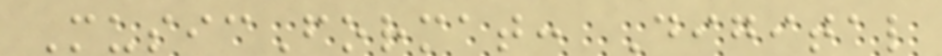MusicFormat: Digital
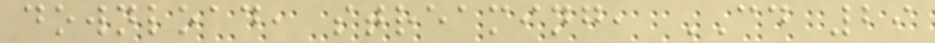download, streaming, CD 29
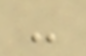-
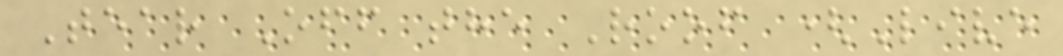Tear Off the Roof (Live
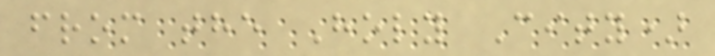from the Holy City)
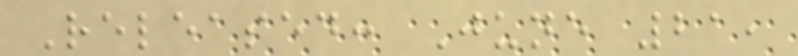Released: June 21,
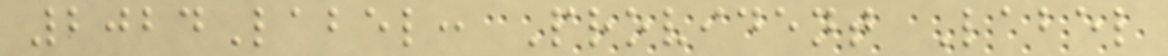2024Label: Provident Label
